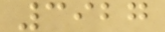3927
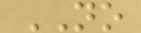NO
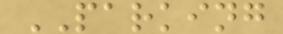PARKING
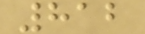812
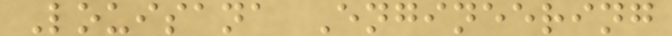Louisana Engineering
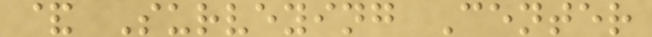& Surveying Center
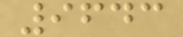9643
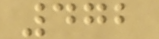472
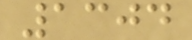1304
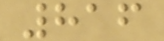816
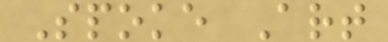Spoke Art
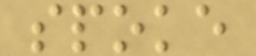spoke
